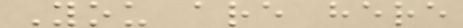You are here
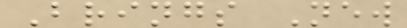Brings New
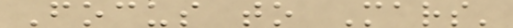Focus to Mars'
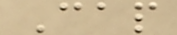Cap
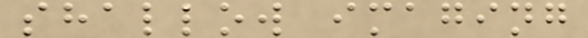shallow imaging
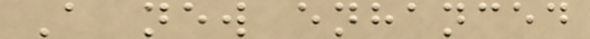A new enhanced
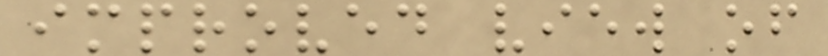improved view of
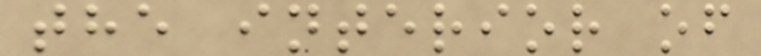the interior of
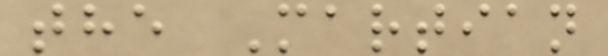the Martian
